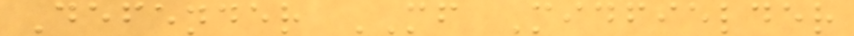Defender MF Midfielder
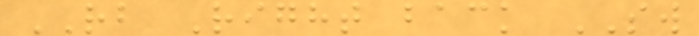RB Right back SW
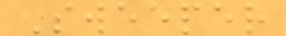Sweeper
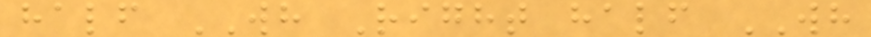half WH Right half WH
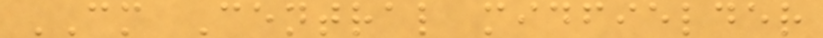CM Central midfielder
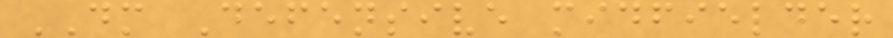DM Defensive midfielder
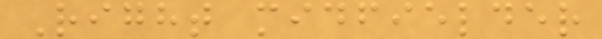Right midfielder
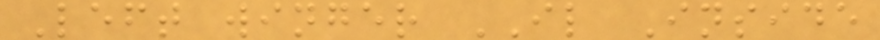Left winger IL Inside
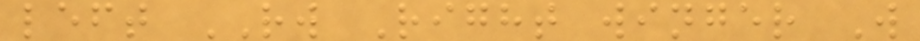left RW Right winger W
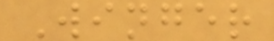Winger
